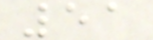51
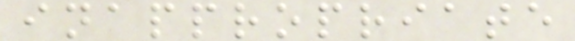inappropriate
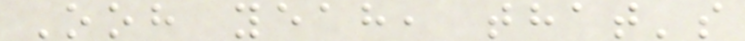Ooh yeah, that's
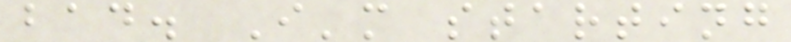bad. I'm starting
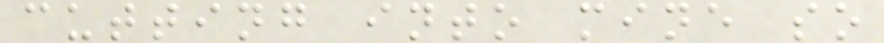cutting into mine so
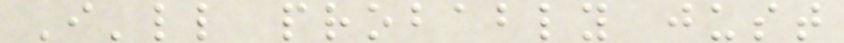I'll probably just
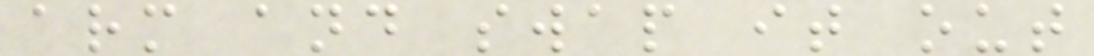arm and swap it out
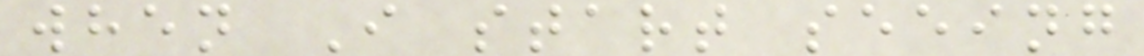when I start seeing
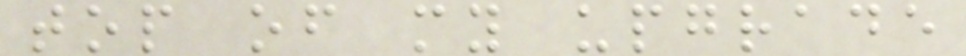top of my upgrade
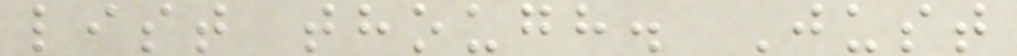list though. Just
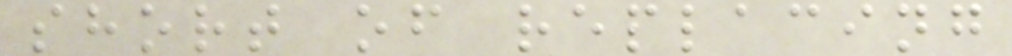short of replacing
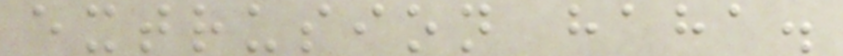extrusion haha.
